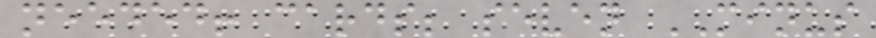needed! cards; seven MINUS
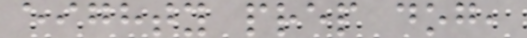eighty prep dog,
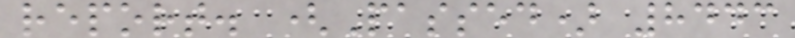report. (Passed) 8443
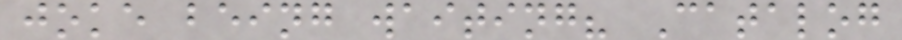joke being waiting? Catalog
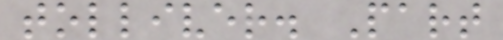tolliver. Part
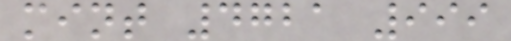mint 4721 999
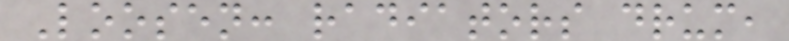Loosen: radiators drum,
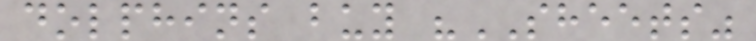dolphins buy "SHEETS"
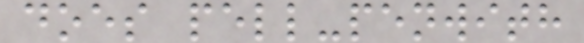does pell-penwith
